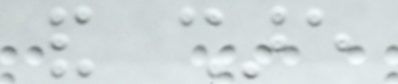and share
